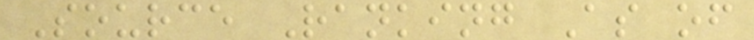Source Ranking As of
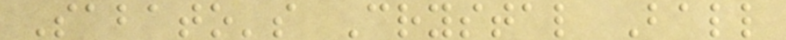Sabato's Crystal Ball
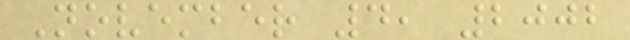November 4, 2002
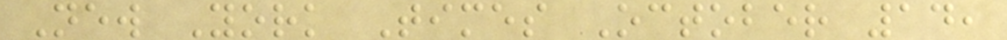New York Times October 14,
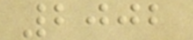2002
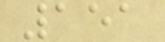151
